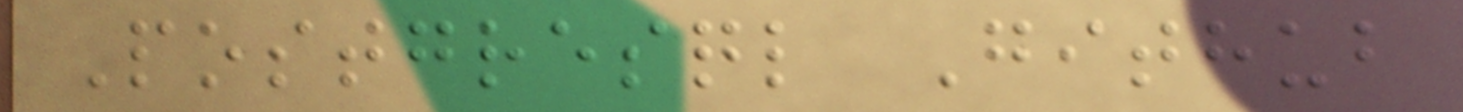Postgresql Github
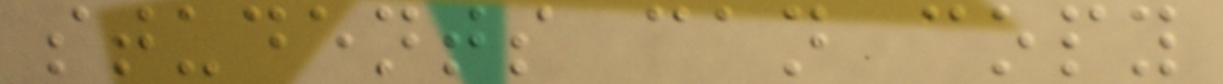students can copy
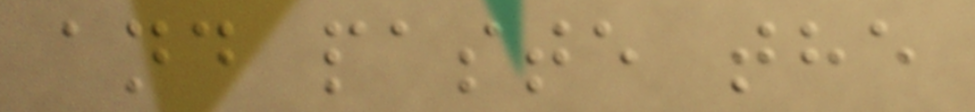and paste the
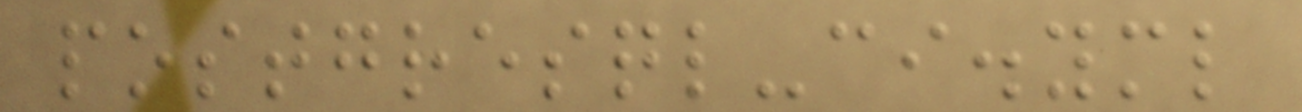postgresql-ci.yml
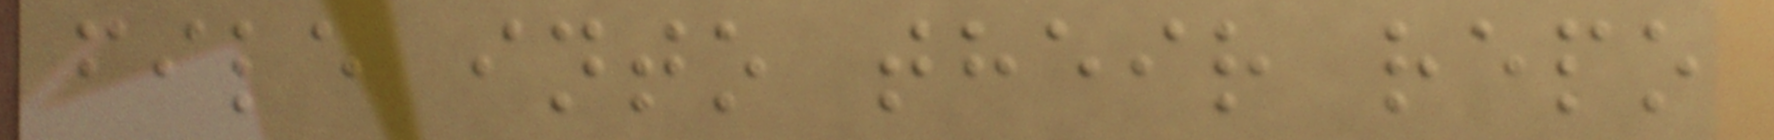file into their repo
